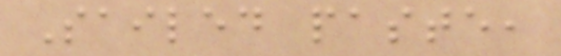Sailed paste,
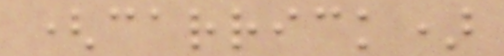(carrick)
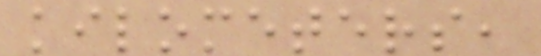kilometers,
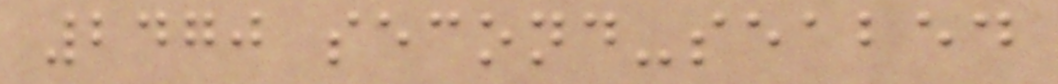2470 second-seabed
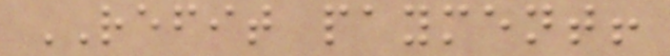REFIT payment!
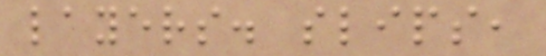layers. slips,
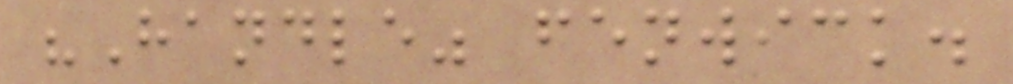"Handle" fenwick.
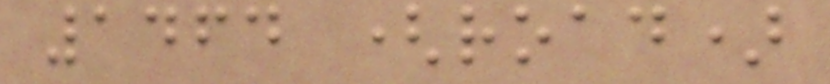1464 (road)
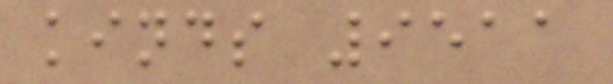kinds 9511
